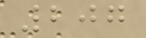207
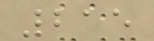215
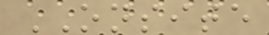ONSITE
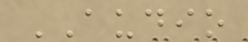AUDIO
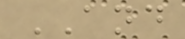AND
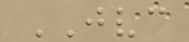JVC
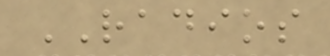RADIOS
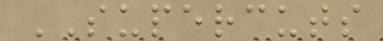SUPERCUTS
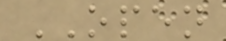OPEN
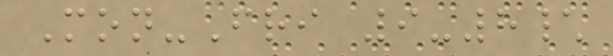Mon-Fri 9-8\
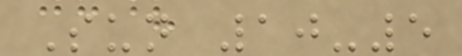Sun 10-5
